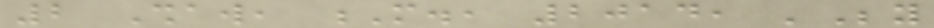2 Shaw, M., 2014, 'Beyond
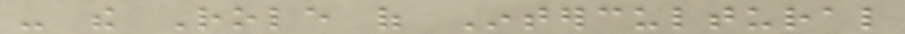- the Role of Intercultural
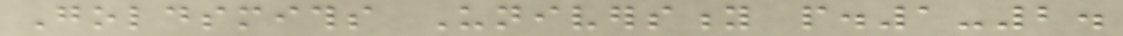Goldsmiths University p.1-2.
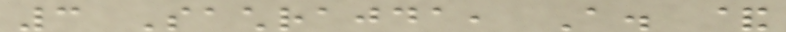3 Sachrajda, A. &
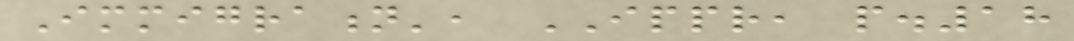Immigration', IPPR, p.18
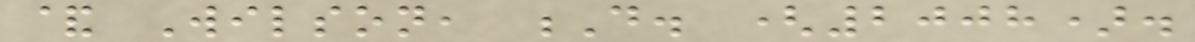& Wilson, D. (2008).
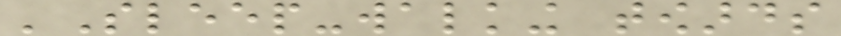'Sleep-walking towards
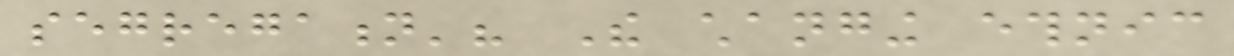segregation'? The changing ethnic
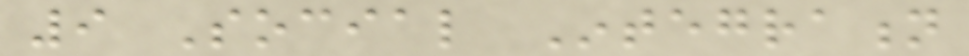9 Social Integration
